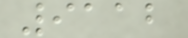9112
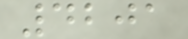4201
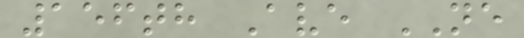156th Ave NE
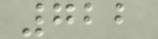722
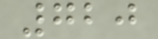720
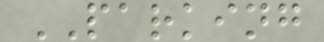PARKING
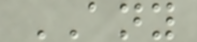ANY
